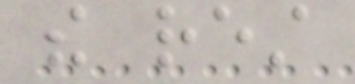the rest
